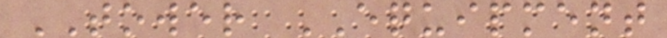TOWER EQUIPMENT
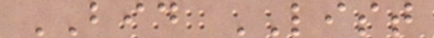BID LIST
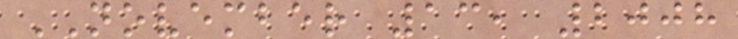NOVEMBER 13, 2008
